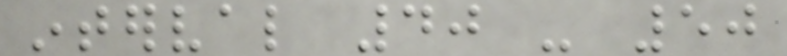interval 40 - 50
